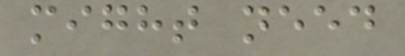might need
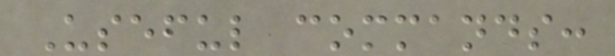Useful commands:
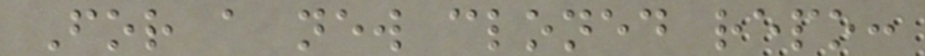For a new cloned repo:
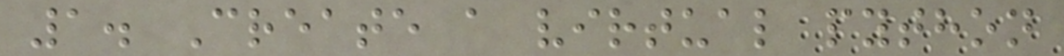1. Create a virtual python
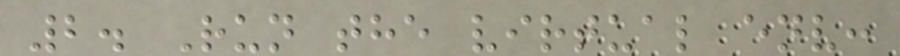2. Run the virtual env:
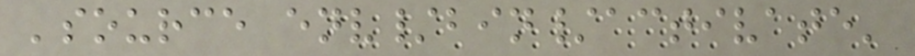'source env/bin/activate'
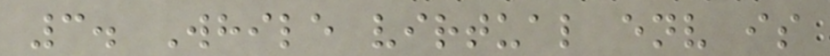3. While virtual env is
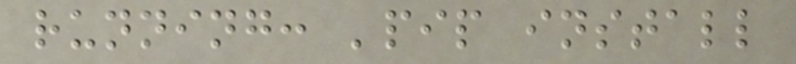running: 'pip install
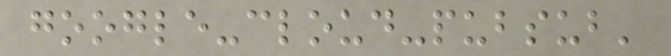google-cloud-pubsub'
